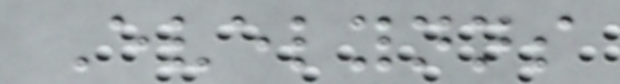Evelynns
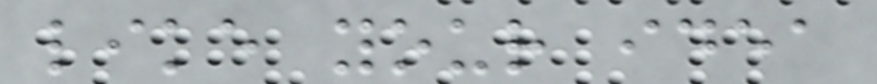like your idea
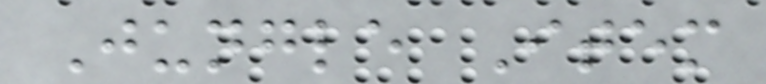Jungle Item
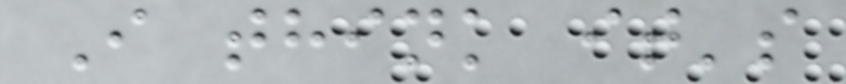I think it's
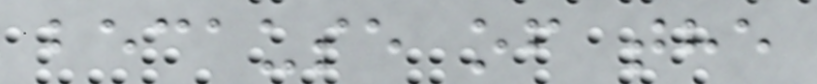because of the
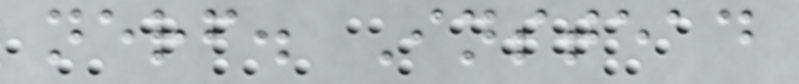nerf. Instead
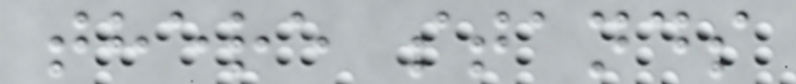there stands
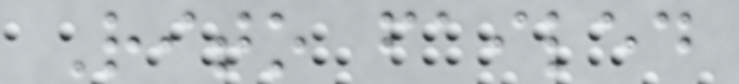Rito failed
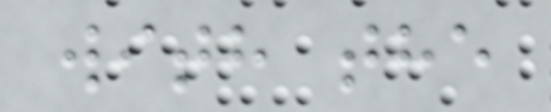with the
